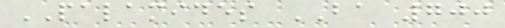PALAMIDES BA 700
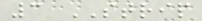3 STRIP
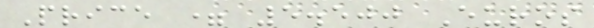Price = 5.500 Euros
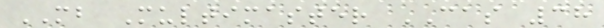MB Multimaster CAS 38
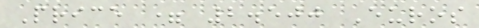Price = 2.500 Euros
